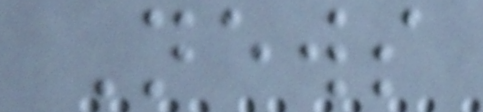News
